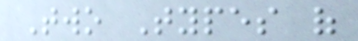Two Types of
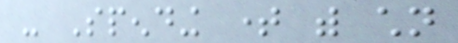- Spending time with children
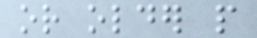or older people
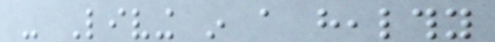- Living in a healthy
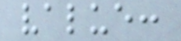value:
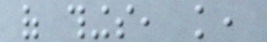of things, knowledge,
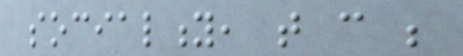sociality, that can be
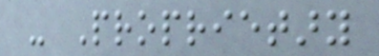- Proprietary
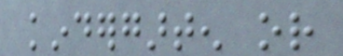kindergarten or
